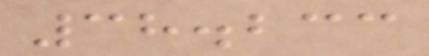38.233
